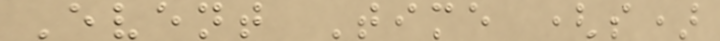Event Time (s)
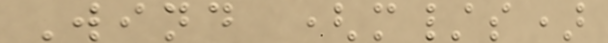Wind (m/s)
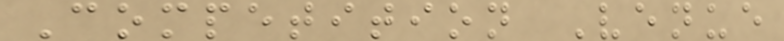Competition Venue
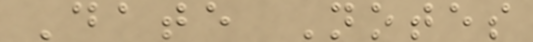Date Notes
